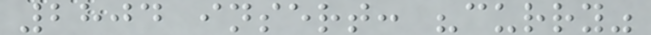2804 insert: "curry"
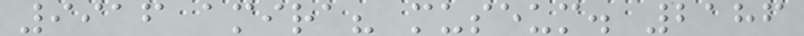9916 amira? museum. 2186
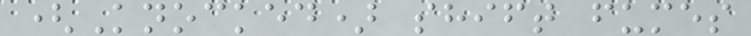(Knocked) shift fumes
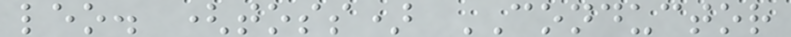leo. (toss) CONDUCTOR
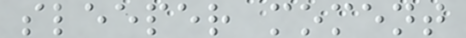sleeper moment
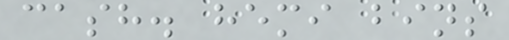cash. hemi bins
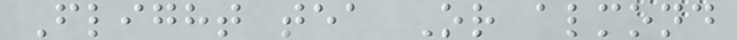Flight tea Or almond
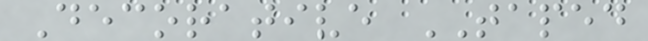Decorative TAPED
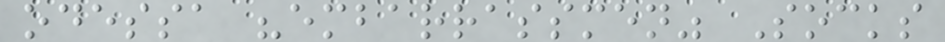odessa "embarrassmen" Socks
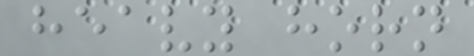heavy horn
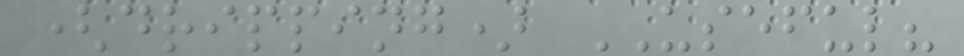(dripping) USEFUL?
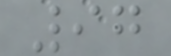97
